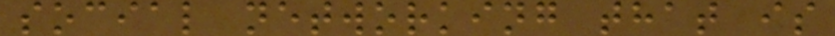social networking that is
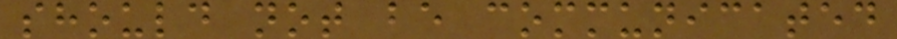should not be communicated
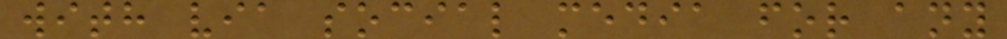with via social media for any
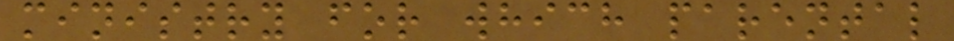ministry for which parental
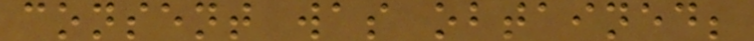consent was obtained;
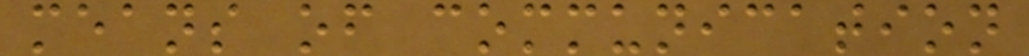means of communication
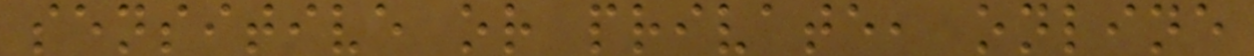sensitive or private, online
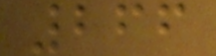266
